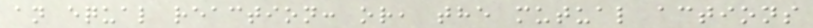an equal reaction: or, the mutual actions
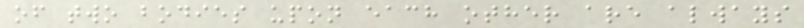of two bodies upon each other are always
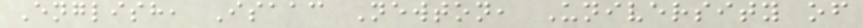English, Isaac Newton, University of
